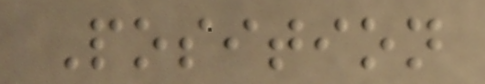Position
